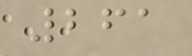261
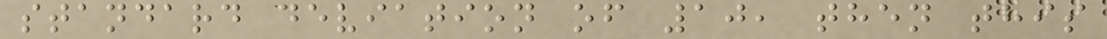standard deviation of 10, then this
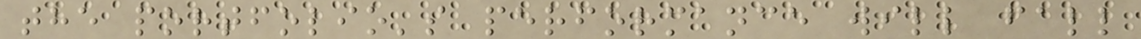the portfolio's performance will fall
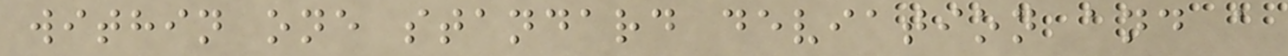within one standard deviation and a
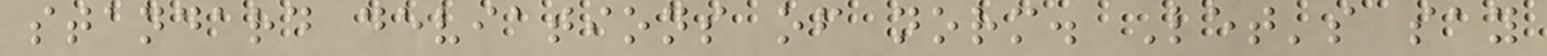standard deviations of norm. Let's say
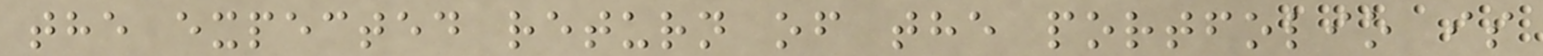the expected return of the portfolio is
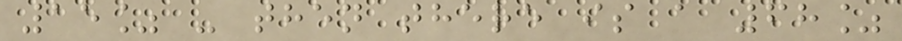15% - then there is a 68%
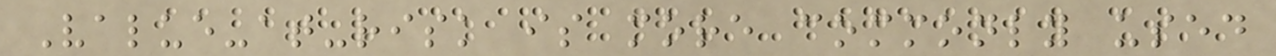Value-at-risk is more commonly used
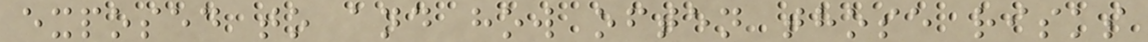exposed to and how often those risks
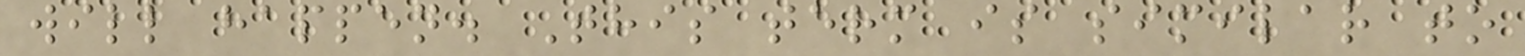will happen. This term is similar to
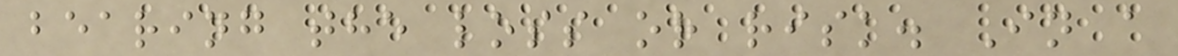bearing the loss or risk. In a
